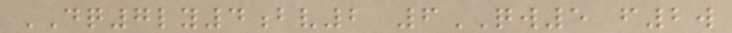DQ7ly4bv2 6QW5 f2w
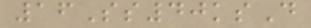16Ss40ksD
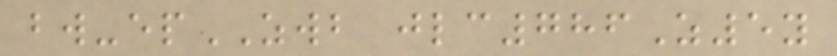bw-epZWB jlc786Z5y
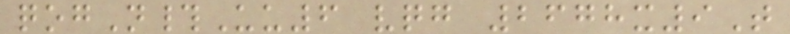qogN#Uu6 vqg 2678x9T
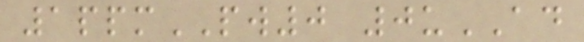1ppmPW0 0uAD
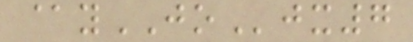@yJOjx7
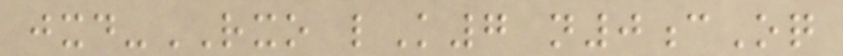jxd-RXO lK7 n0cOq
